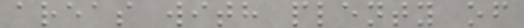areas with plenty of
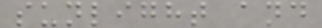sunlight and
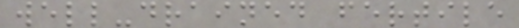well-drained fertile
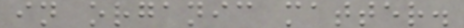in organic matter.
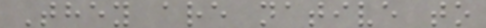They are native to
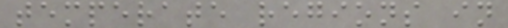temperate regions in
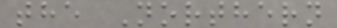the Northern
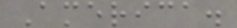America.
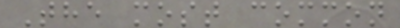The most common
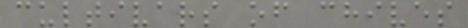cultivars of chives
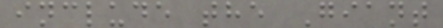include the Giant
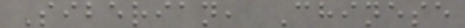Siberian, Chinese
